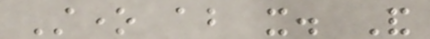Stone about it. And
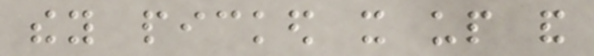they picked it up and
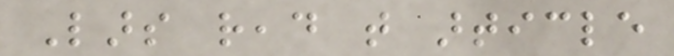Lars read that article
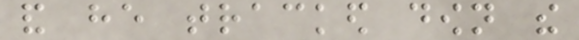and he tracked down the
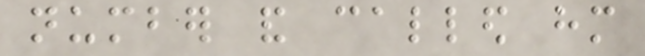number and called him
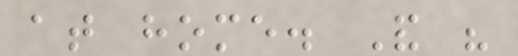at home. And his
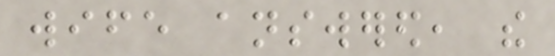wife answered, the
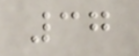37
